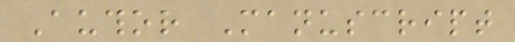Author Manuscript
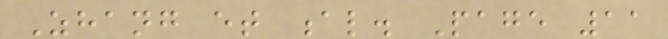Zhang et al. Page 11
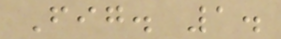Fig. 1.
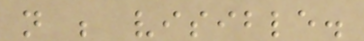not be visible.
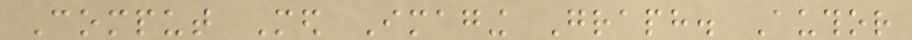Comput Med Imaging Graph. Author
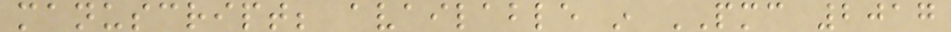manuscript; available in PMC 2017
